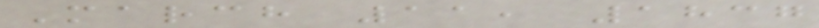March 11, 1837
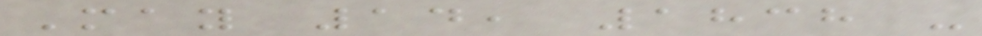May 14, 1838 -
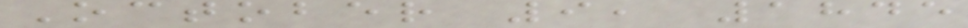October 9, 1845
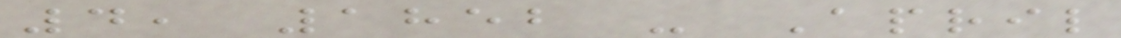4, 1852 - April
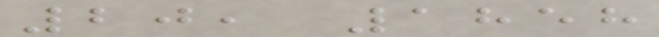20, 1858
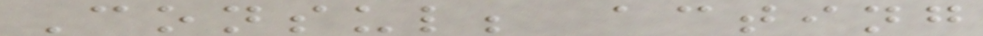Consul; acting
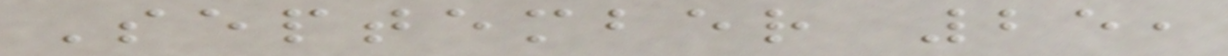September 25,
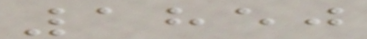1850
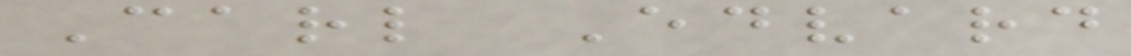Carl Edvard
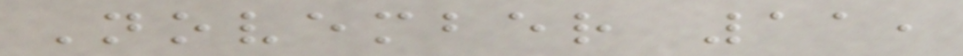November 11,
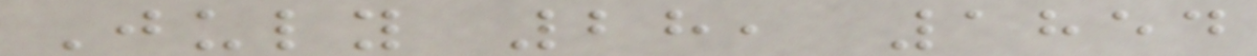July 28, 1854
